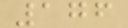176
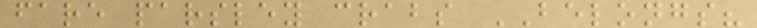fare parsley crabs BELONGS?
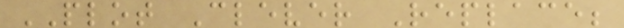PLOT Clever Replace;
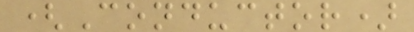(Conductor)
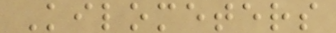Kilometers
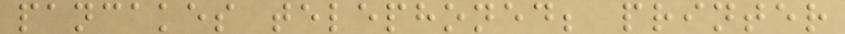pancakes telephoned; printer
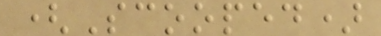(Scooped)
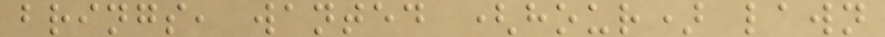brings, wanted (hour) lawn
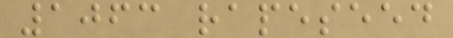1063 rapeseed
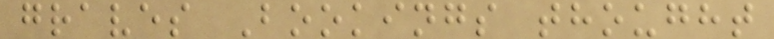graves Bookings thought
